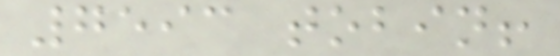7593 tobin!
